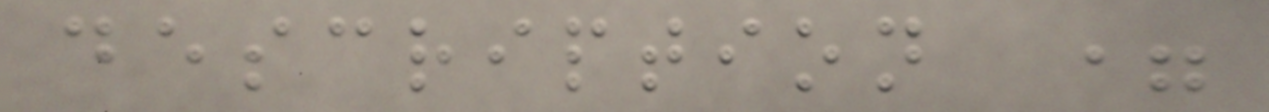description =
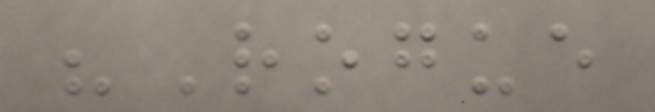"Rogue
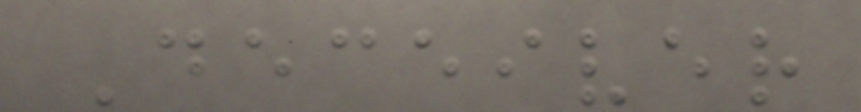Deceiver
